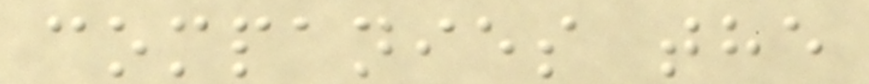companies the
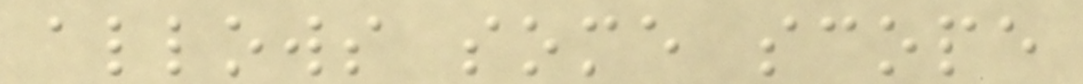allows some scope
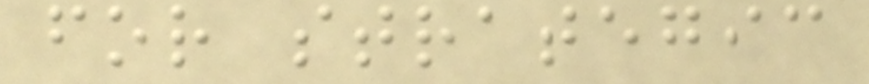for strategic
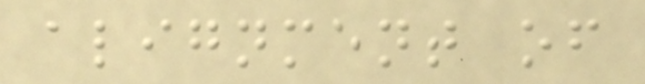alignment of
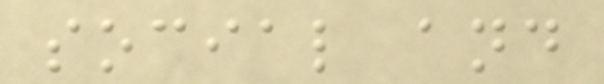social and
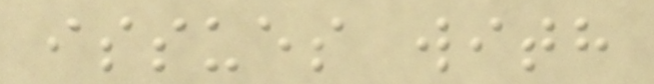issues with
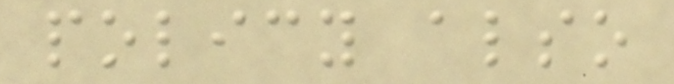policy also
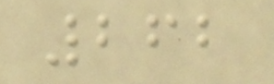262
